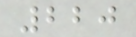220
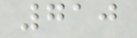710
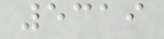5319
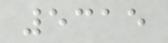5315
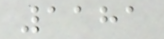1181
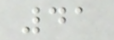41
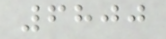6800
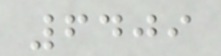6409
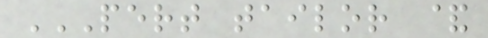PERT TAILOR &
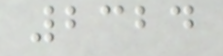2324
